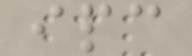ipc
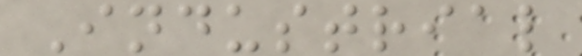Industrial
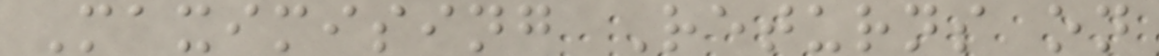Maximising Returns on
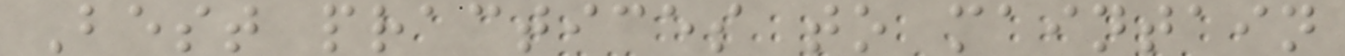Best practices to maintain
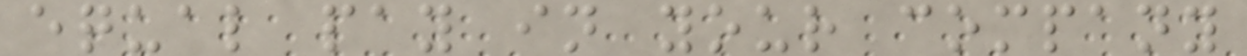equal pay in your company
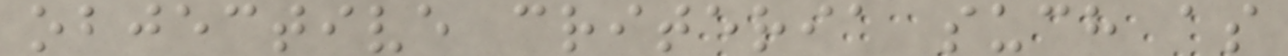objective criteria such as
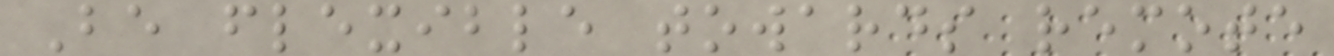Be flexible towards remote
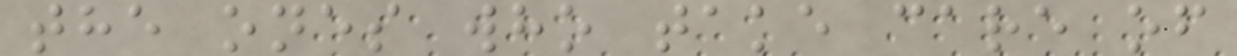the ones who take care of
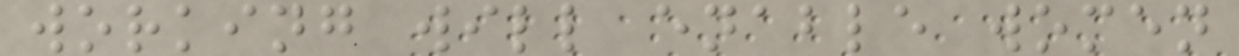working will enable women
